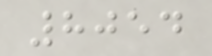8054
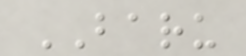BARU
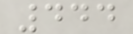444
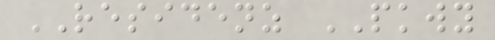RESIDENZ PKWY
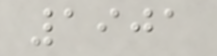1901
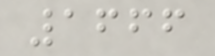1666
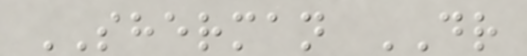SHERMAN DR
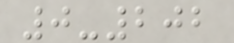0-202
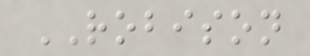ROBISON
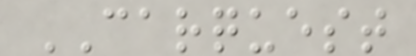CARQUEST
